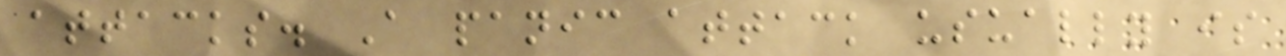attacks. A panic attack usually is
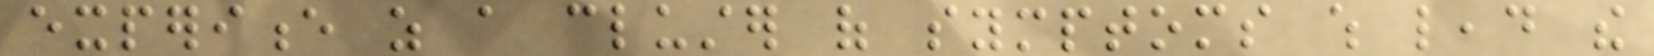experience as a cluster of symptoms which lead the
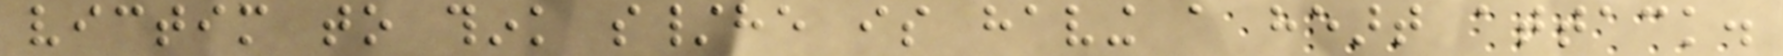victim to think s/he is having a heart attack.
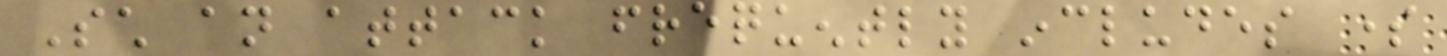Such an attack frequently includes some
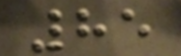85
